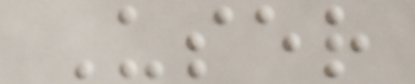User
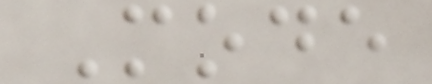Mode
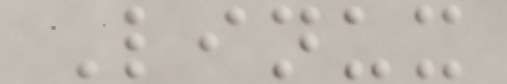Linux
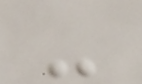-
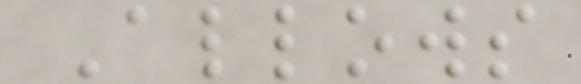Allows
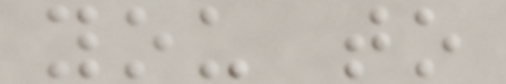you to
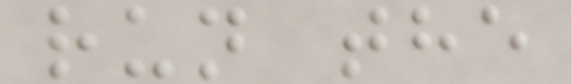run the
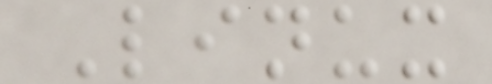Linux
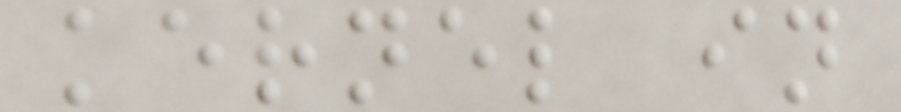kernel in
